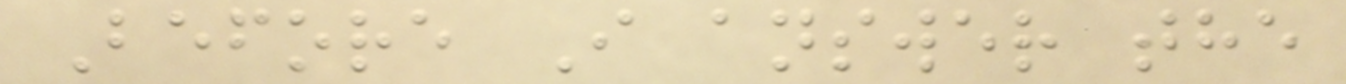Before I answer the
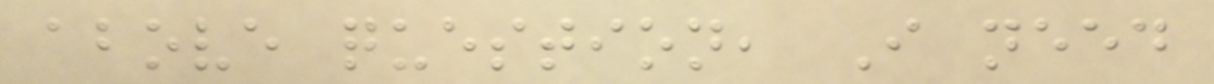above question, I need
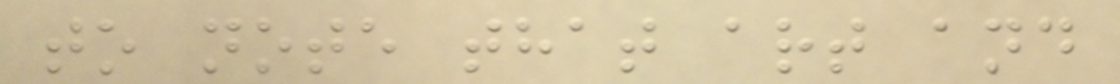to note that art and
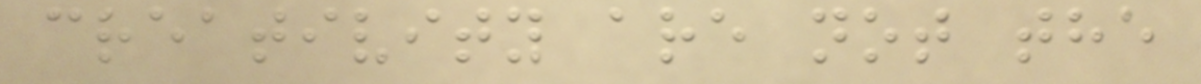creativity are not the
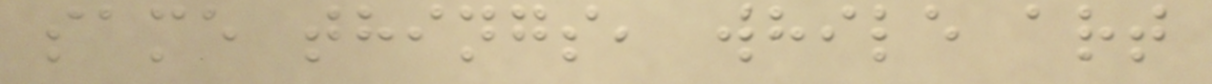same things, while art
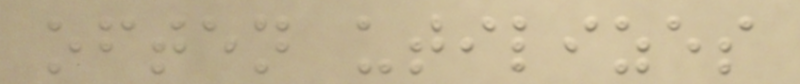often utilizes
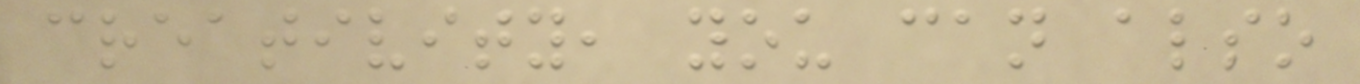creativity, you can also
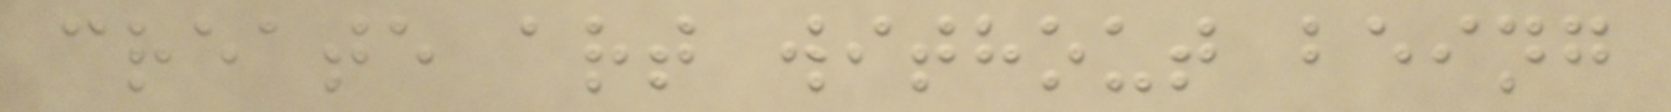create art without being
